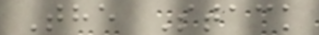The Stack
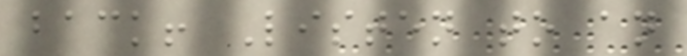back! Listen to an
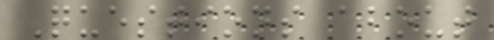Questions about
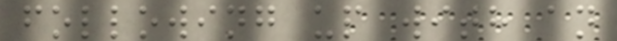following up with an
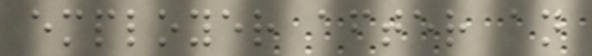employer after an
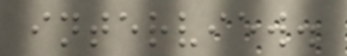interview.
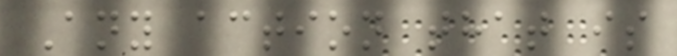Any action that is
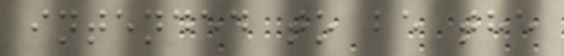intended to be the
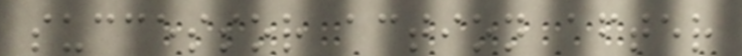successor action after
